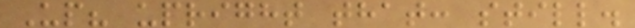Up? upright that: still.
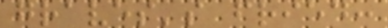graves's fried:
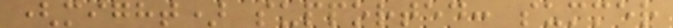(might) supported: summer
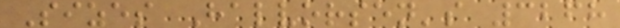Sizes Halvorsen's 3268
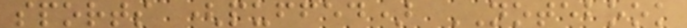sports (puffed) NOTEBOOK
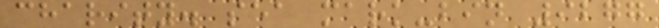charity. sea mark-bin 9277
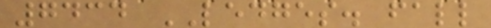7434 LEDGES. fall
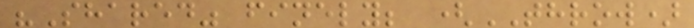"Shared" finely; (THROW)
